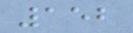152
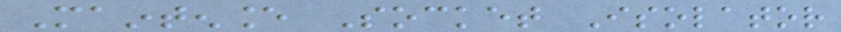Maintenance Socket Isolator
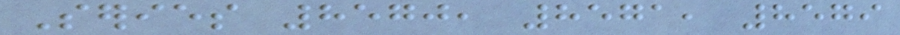Series 8570, 8571, 8579
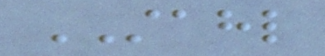STAHL
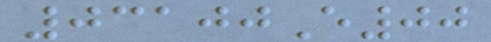03100E00
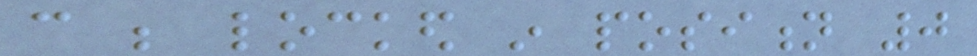can be locked in position 0
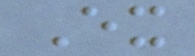Ex
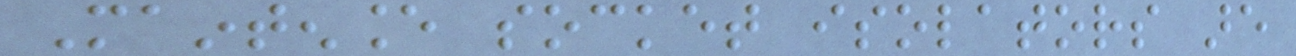Maintenance socket isolators are
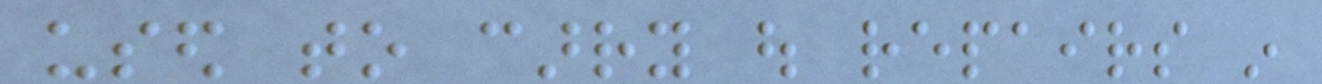used to carry out repairs in
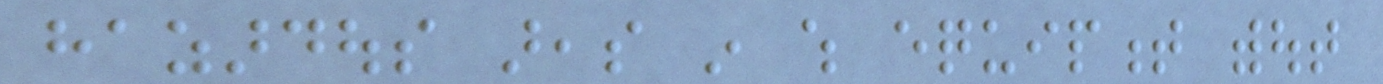hazardous areas in which equipment without
